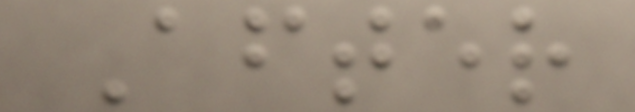After
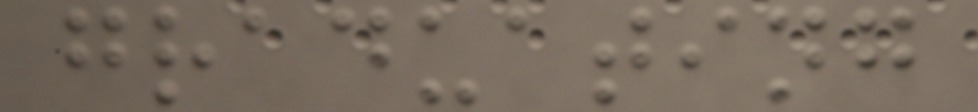graduating
